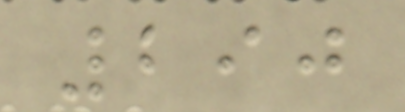290
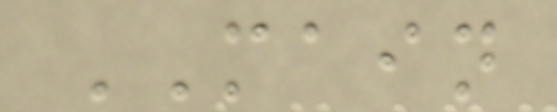MAIN
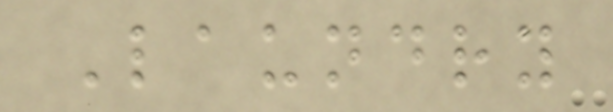Laundry
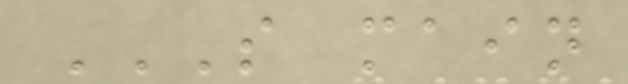S MAIN
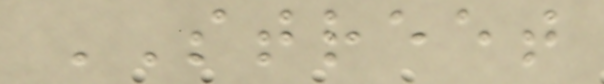STREET
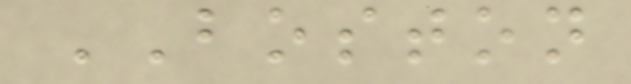BOSTON
